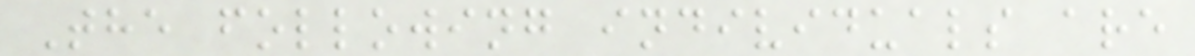The following individuals are
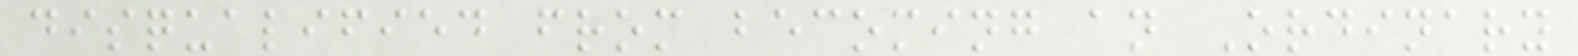disqualified from becoming an Ordinary
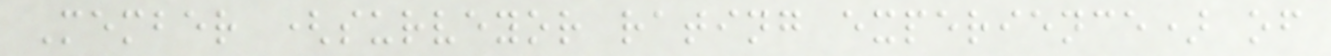Member (surveyor rating experience) of
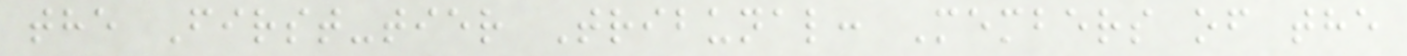the First-tier Tribunal: Members of the
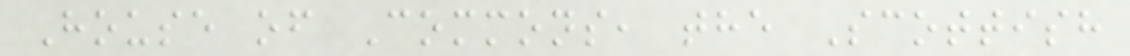House of Commons, the Scottish
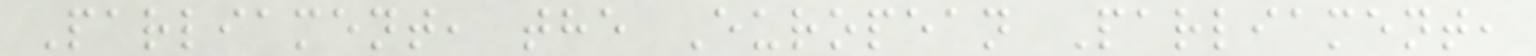Parliament, the European Parliament,
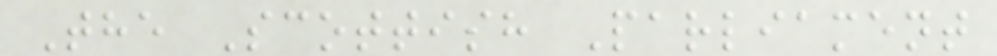The Scottish Parliament
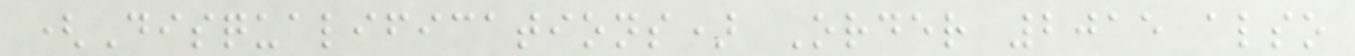(Disqualifications) Order 2015 also
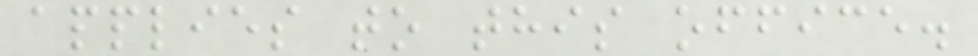applies to this office.
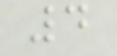4
